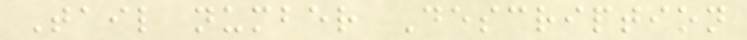Tail number Description
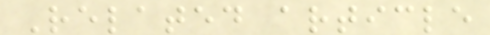Related article
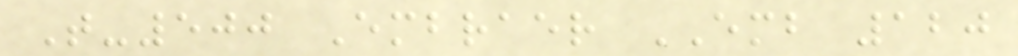T-500 Embraer EMB 120
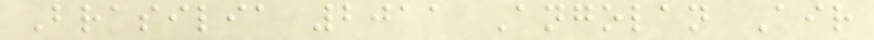Brasilia 2011 Angolan Air
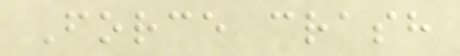Force crash
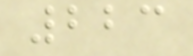223
